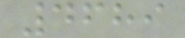4689
